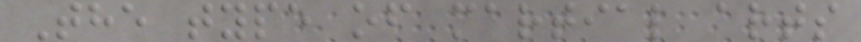The type of martial arts
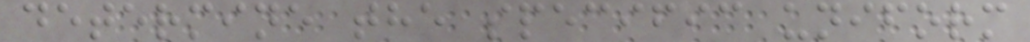determine the specific uniform
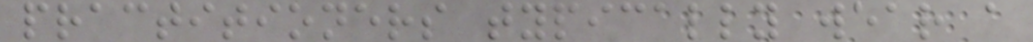practitioners typically wear a
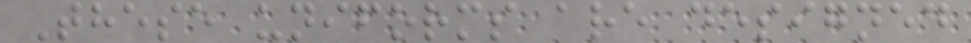These uniforms are designed
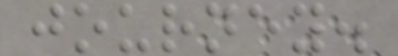journey.
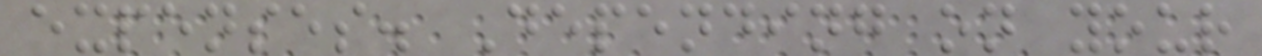expenses. Depending on your
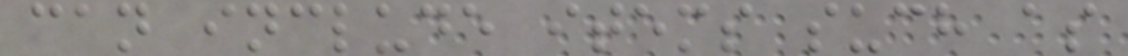can include items such as
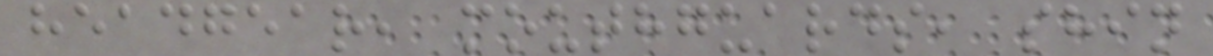headgear, mouthguards, shin
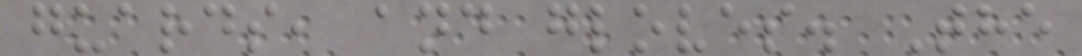guards, and gloves. The
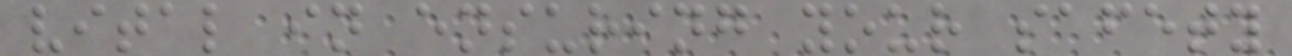vital in ensuring your safety
